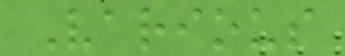Various
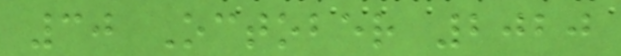30 October 2020
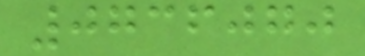0736070
